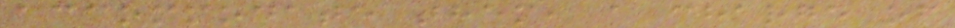accommodate them, a charge of
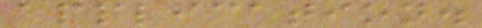application.
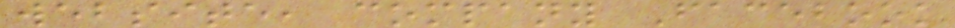website, company Facebook
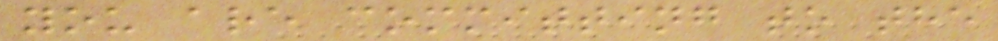you are committing to the
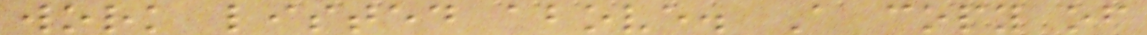work listed above. A copy of
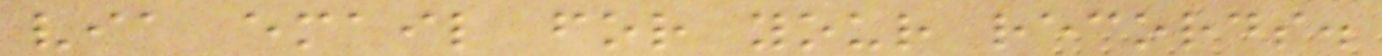via email for your records.
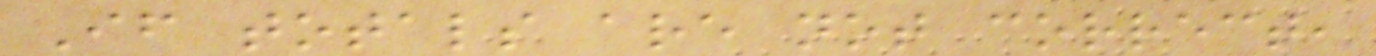If totals are not correct,
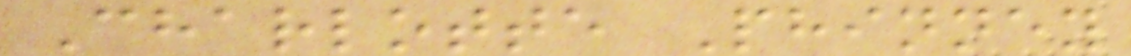Charlotte Phinney
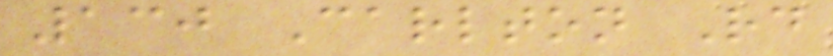130 Carlton Rd
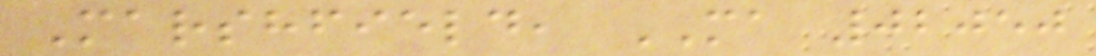Marshfield, MA 02050
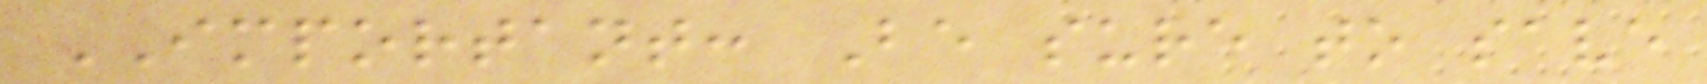IMPORTANT: Be sure to save
